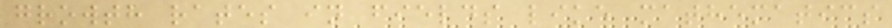growth rates in fields like mathematics
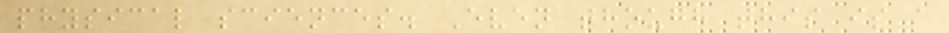physical sciences. Even though this is a
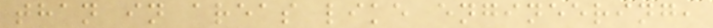than in areas like engineering,
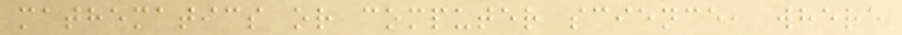mathematics or computer science, where
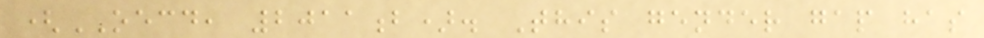(OECD, 2011b). This gender gap has
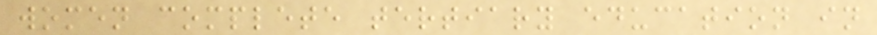women complete tertiary education in
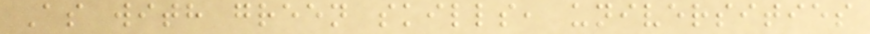As with green skills, universities
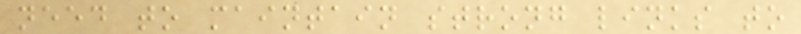need to maintain strong links to
